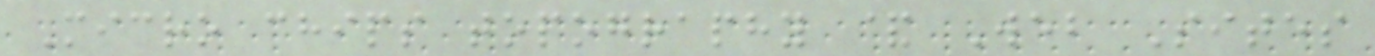Micro chips topography & Web Sites
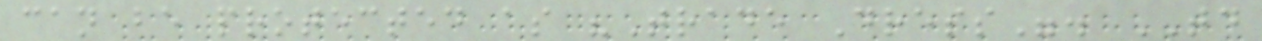can be protected as "Trade Dress". TD
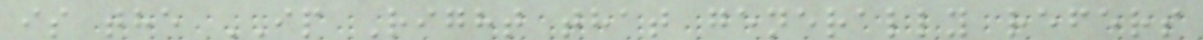is the IP Right that generally refers
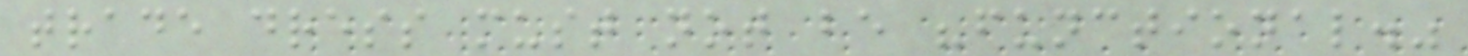trade dress must not be "functional."
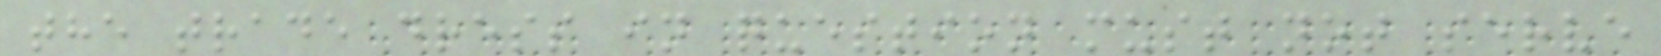the trade dress in question must not serve
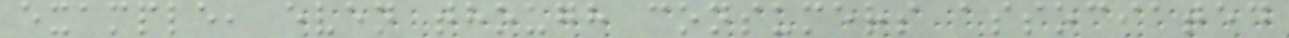example, even though consumers associated
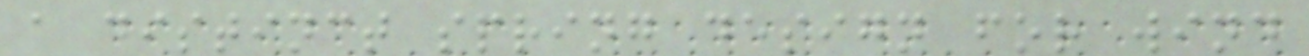a distinct spring design for wind
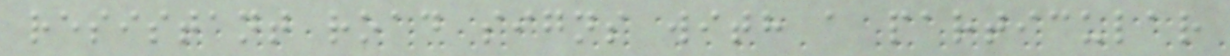resistant road signs with a particular
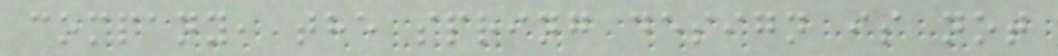company, the spring design is not
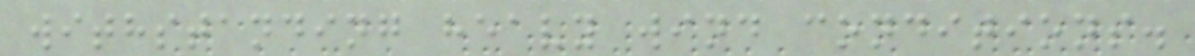withstanding heavy wind conditions.
